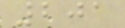201
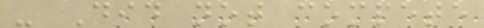- Did not compete
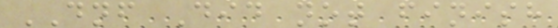DNF Did not finish
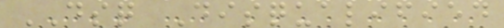DSQ Disqualified
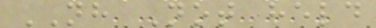NH Not held
